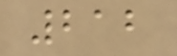212
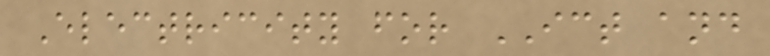Electricity for ICT and
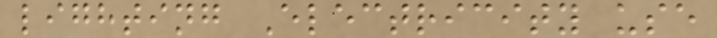lighting Electricity use
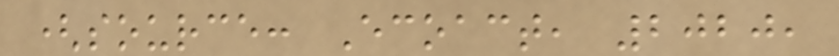(source: Ecoact, 2020,
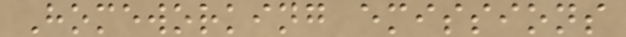Homeworking emissions
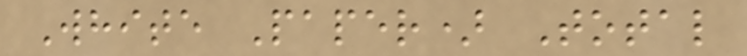White Paper) Total
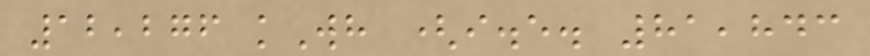12,276 kWh (i.e. 81,843
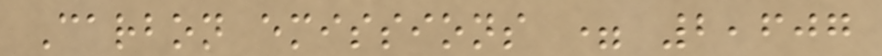Carbon emissions = 2,607
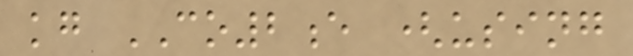kg CO2e (using
